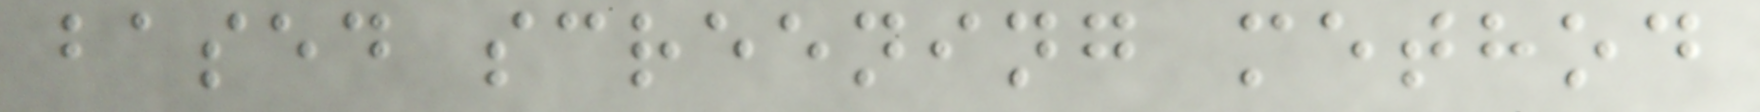based screening method
